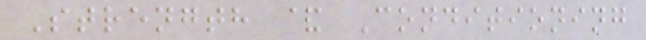Strength & Conditioning
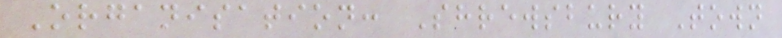Organisation: Shrewsbury Town
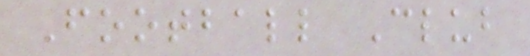Football Club
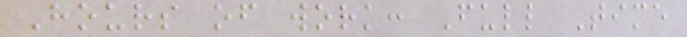Hours of work: Full Time
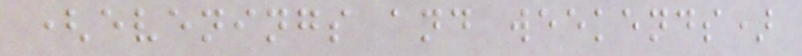(evenings and weekends)
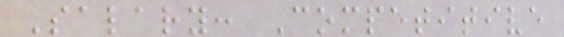Salary: Competitive
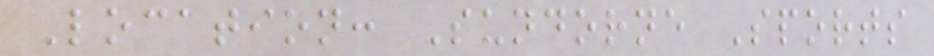Location: Sundorne Sports
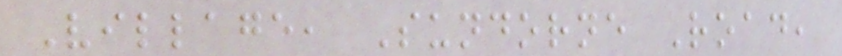Village, Sundorne Road,
